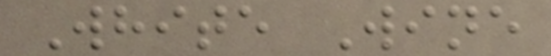White Wine
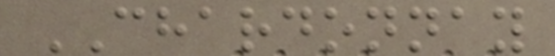CHARDONNAY
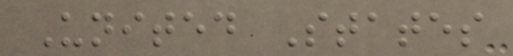United States
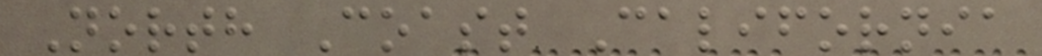North Coast California
